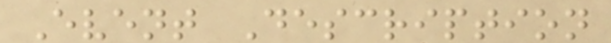Event Description
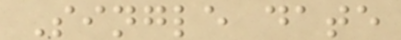Single date
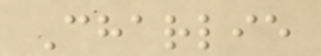Charlie
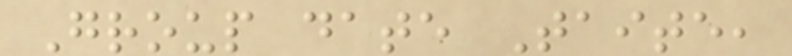Group date Taite,
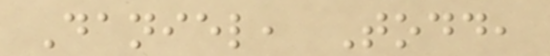Daniel, Todd,
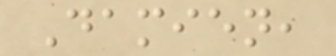Damien,
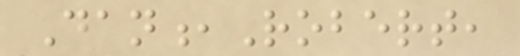Dan,Robert,
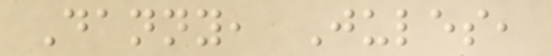Danny, Jules,
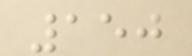150
